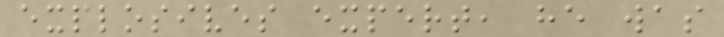explosives expert, he was
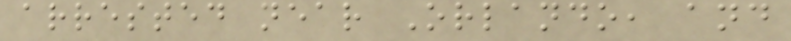arrested near Orlando, and
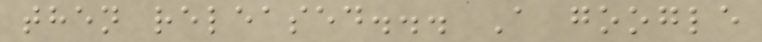then released... A google
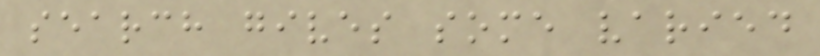search gives some varied
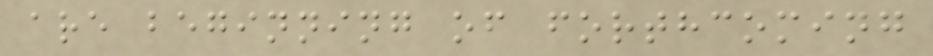are beginning of forthcoming
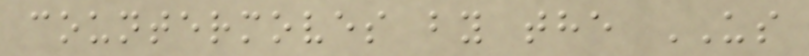countermoves by the US
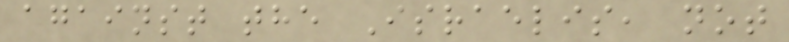against the Israelis, not
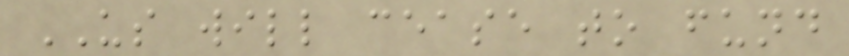US will cease to fund
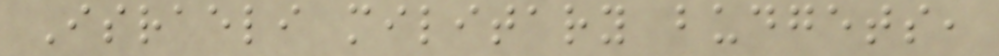Israeli military budgets,
